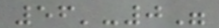56'-0"
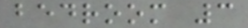bedroom 3
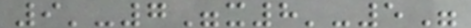9'-7"x8'-5"
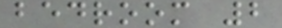bedroom 2
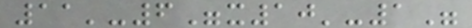11'-6"x10'-1"
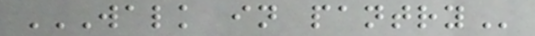WALK IN PANTRY
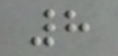8
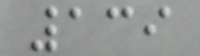139
